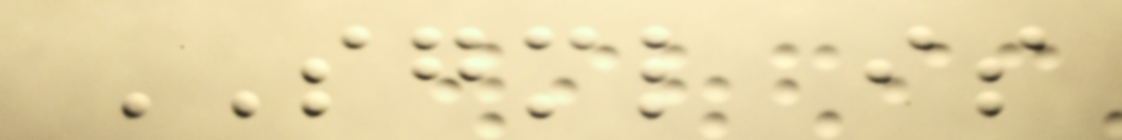SGML is
